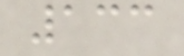133
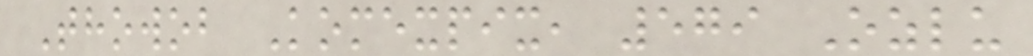Thowob Komexpix, 579 Ozlu
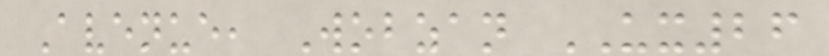Avenue, Wobzan UX26
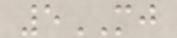5MJ
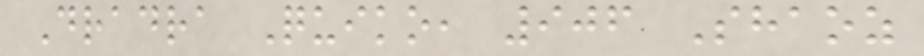Dradra Quiko, 906 Shaoz
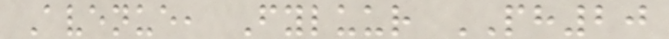Avenue, Fyluur PH20
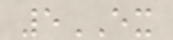5EX
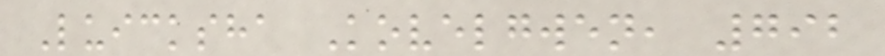Luicksha Kovelgwen, 792
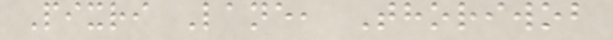Pixri Lane, Thoriwob
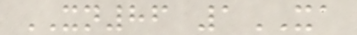XN86 1XA
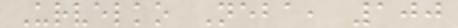Urvelko Neba, 100
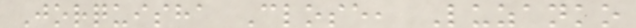Jorquisha Close, Luzanko
